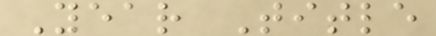Year Title
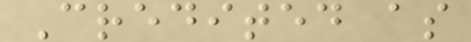Credited as
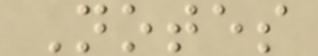Notes
